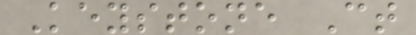Keystone Ct
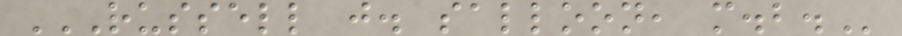RUSSELL J. SALLOON, M.B.
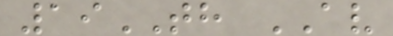19TH AV
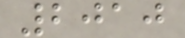2010
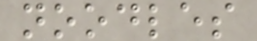noodles
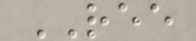REE
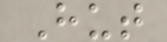Hut
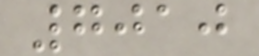7010
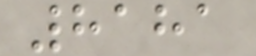8181
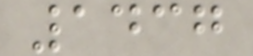1437
